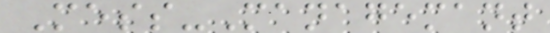Mess-Managemant
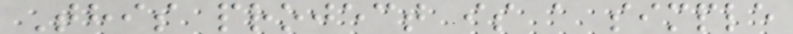This project is a simple
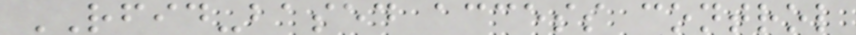RFID-based access control
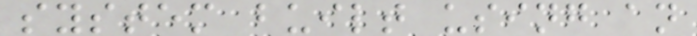system built using an
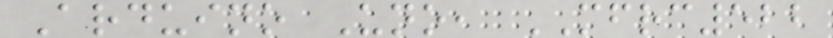Arduino Uno, MFRC522
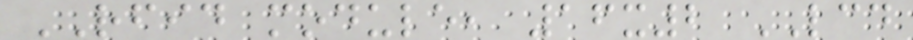RFID module, 16x2 LCD
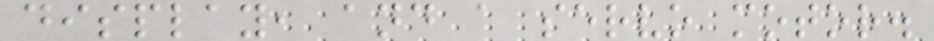display, and a servo motor.
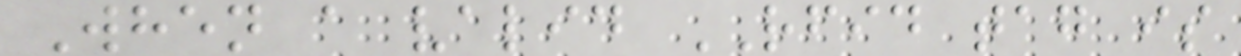When a valid RFID tag is
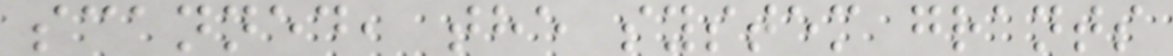scanned, the system grants
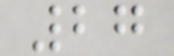27
